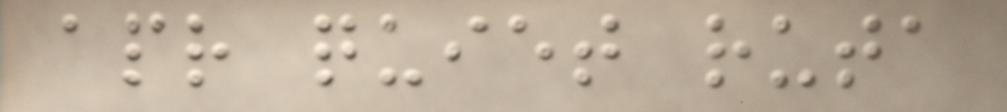apr quiet ruta
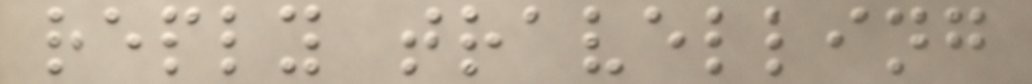reply travelling
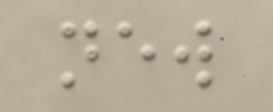new
